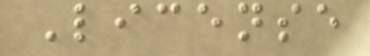License
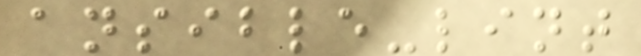ansible-lint
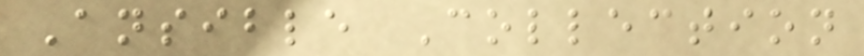Ansible Collection
